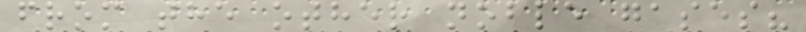from the other noble gases?
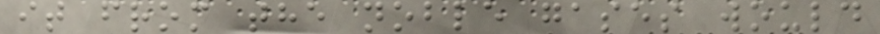it from the noble gases would
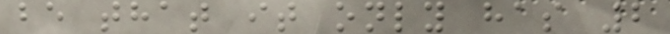be that it only has 2
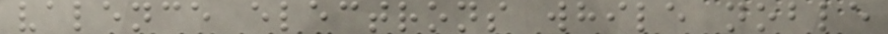valence electrons while noble
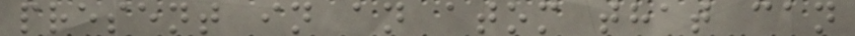present in an atom that can
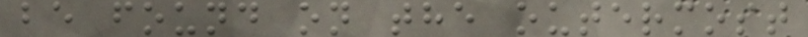be found on the outermost
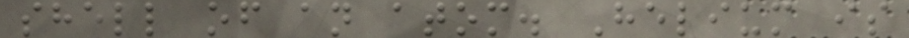shell of an atom. Helium is
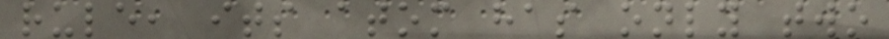rule, its atom has only two
